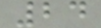24
